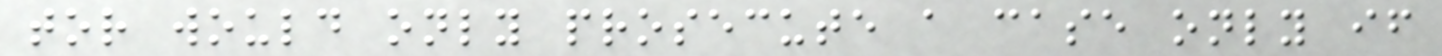tor would only prosecute a case only if
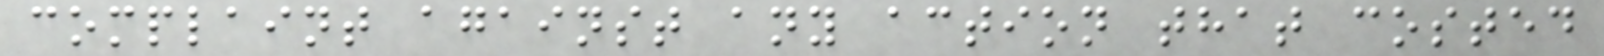complaint against any action that costed
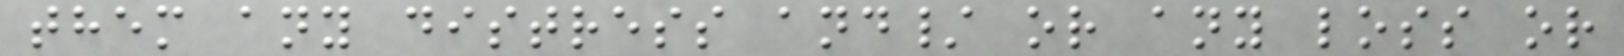them any distress and/ or any loss or
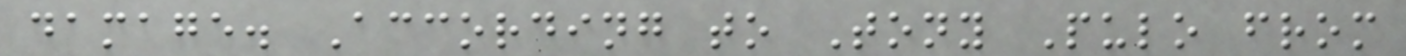damage. According to Tony Pulo from
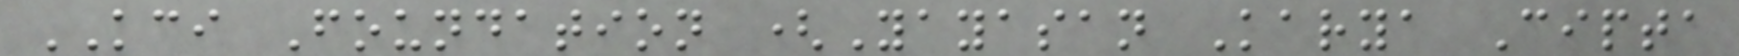KCI Foundation (Yayasan Karya Cipta
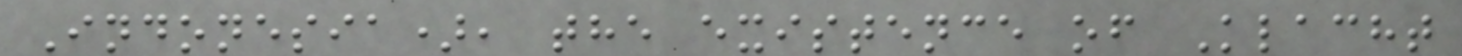Indonesia), the existence of Klacht
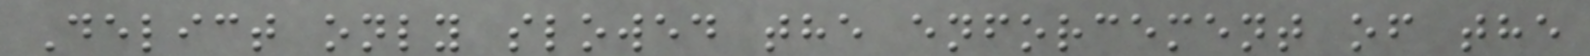Delict only slowed the enforcement of the
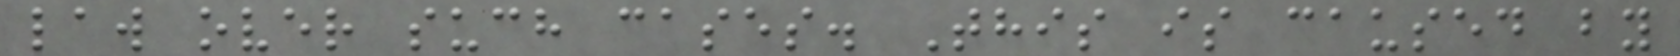law over such cases. This is caused by
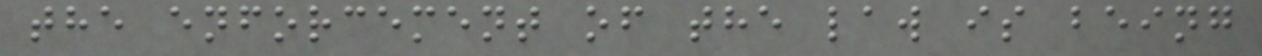the enforcement of the law is being
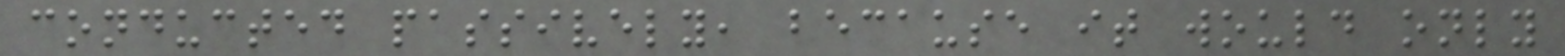conducted passively, because it would only
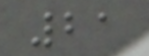21
